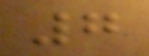7
